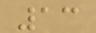13
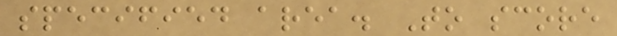specified area. To score
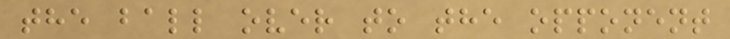the ball over to the opponent
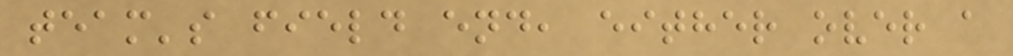team's field end, either over a
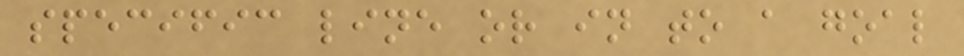specific line or in to a goal
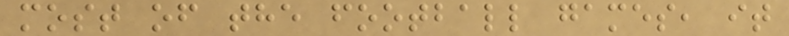most of the football games, it
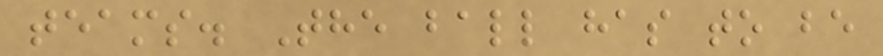teams. The ball has to be
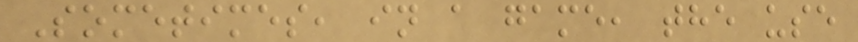Sometimes, in a game, the use
